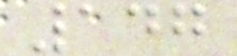147
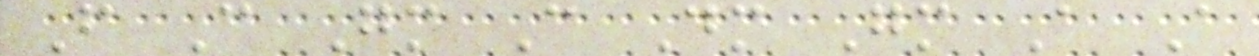F C Gm C Dm Gm A A
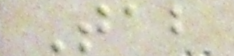Tab
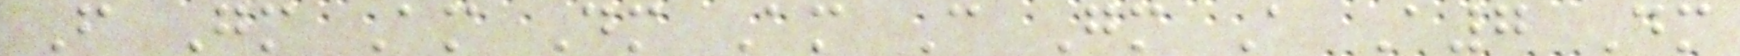F Gm Am Dm Am C Gm A A7 Dm
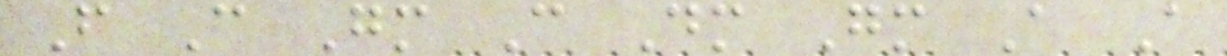F C Gm C Dm Gm A A
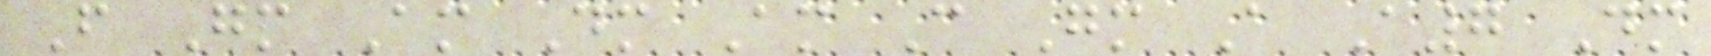F Gm Am Dm Am C Gm A A7 Dm
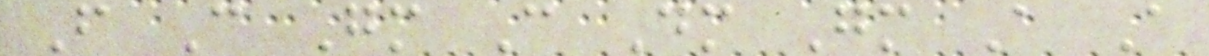F C Gm C Dm Gm A A
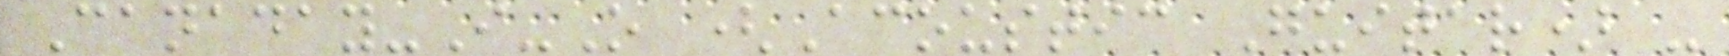Canaday-I-O (Acoustic Guitar) -
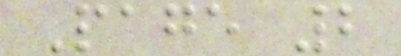Page 2
